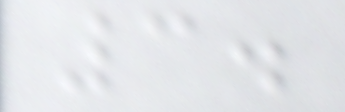3.
